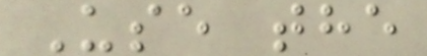Use the
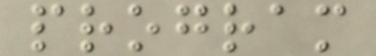program
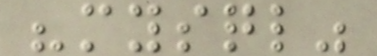"mysql"
